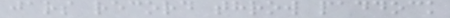jars record throw paddock
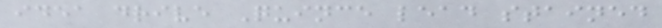idea drive Quince lead stained
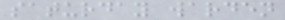saturday warden
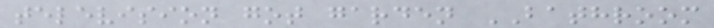television got garden BATHROOM
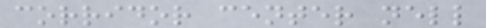corridor center nell
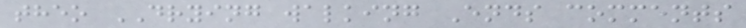theo DRYING walking Ends comments
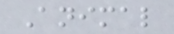Animal
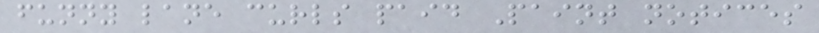funny lane curls paid Paint notices
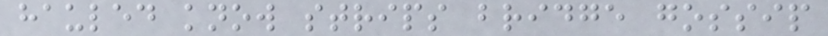hauled know strips bridge gossip
